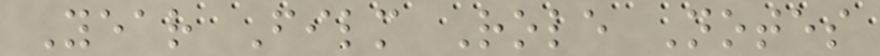Year Film Role Notes
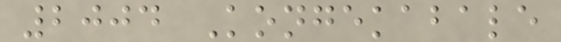2004 Kongekabale
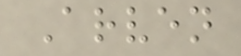Arven
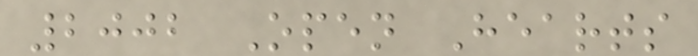2002 Open Hearts
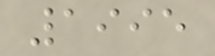1995
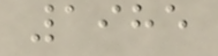1985
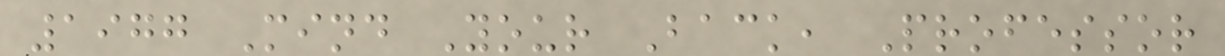1977 Mind Your Back, Professor
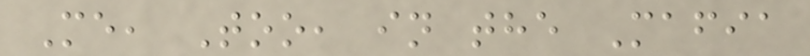Me, Too, in the Mafia
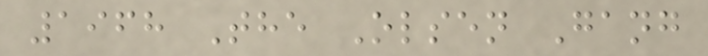1968 The Olsen Gang
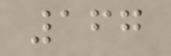167
